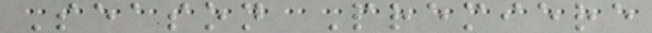Season Premiere
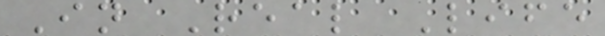In Real Life
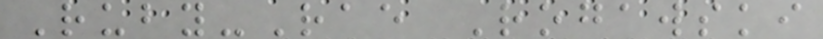Ruby-Rae Rogawski
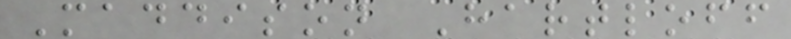Maddison Hartloff
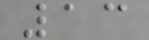13
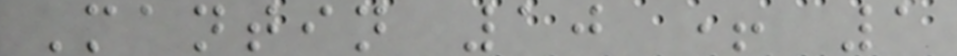Mantin 10 + 1
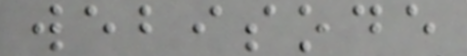webisode
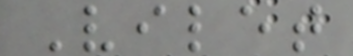Vilet
